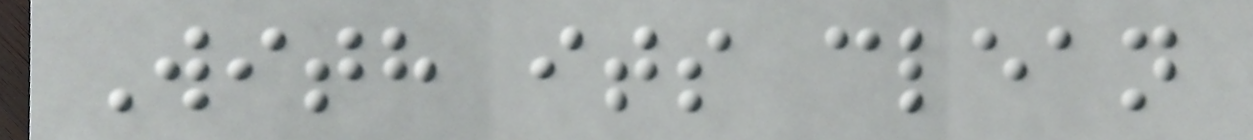With its clean
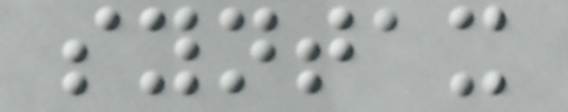syntax
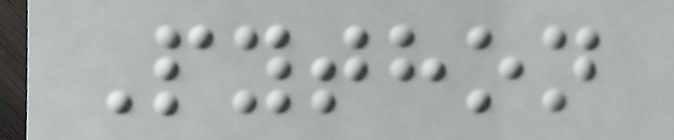Python
